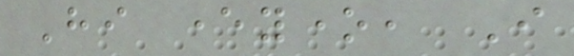Hi everyone, I
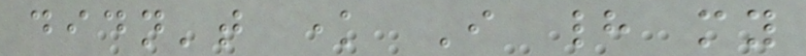didn't know I had my
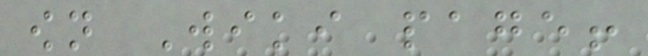own Wiki page!
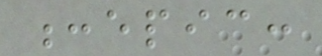:epic:
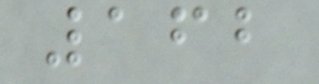162
